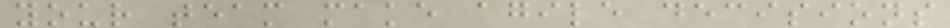your team make agile decisions
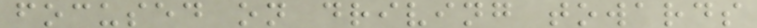focused on driving towards
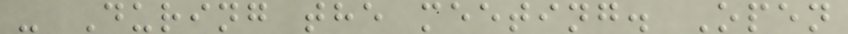- During the meeting. Open
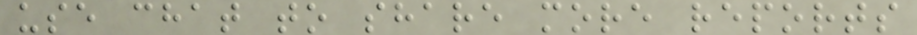use chat to share more reports
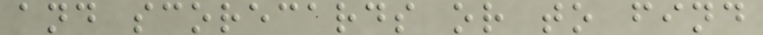and scorecards or to find
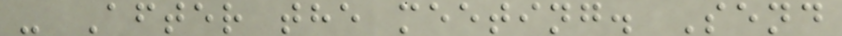- After the meeting. Send
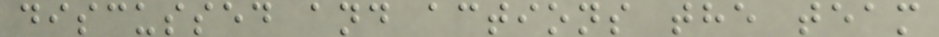discussed and actions the team
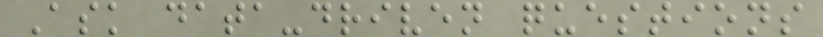Ask data-driven questions
